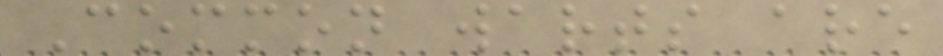Common warts are
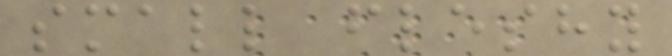small fleshy
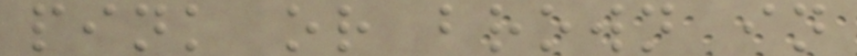pink or brown in
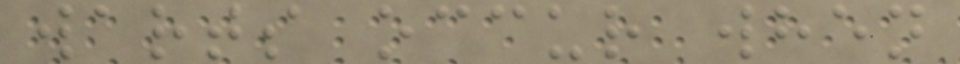warts occur when
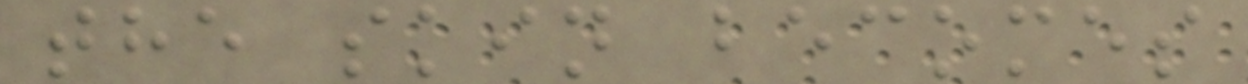the skin becomes
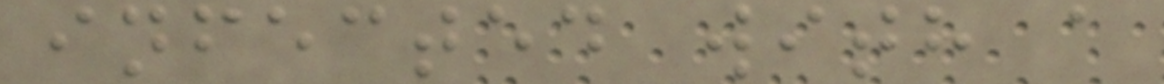infected with a
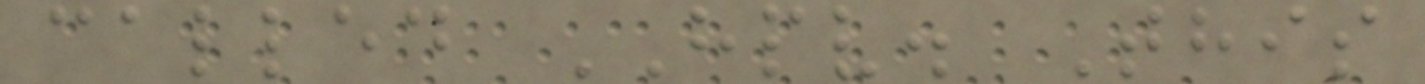called HPV. This
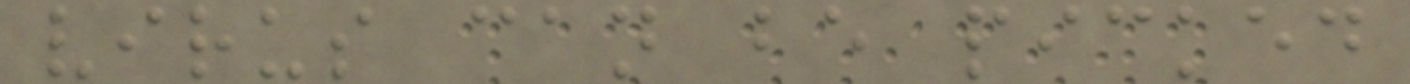virus can be picked
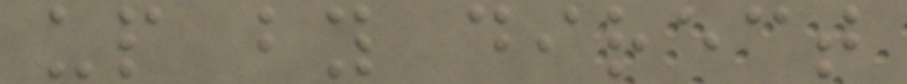up by direct
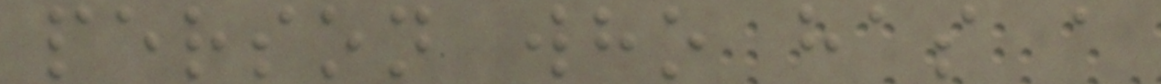person who has a
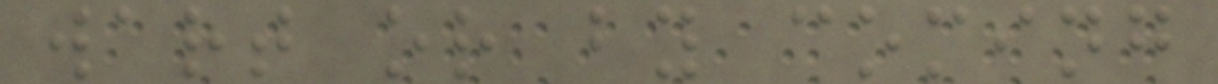wart or by coming
